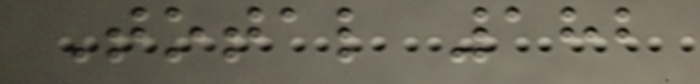Total 182
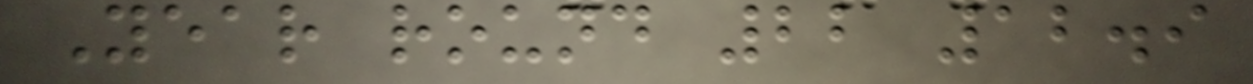Year round 22 12.9
